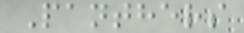Panthers
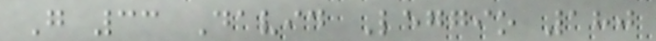G 33 David Leggio 180
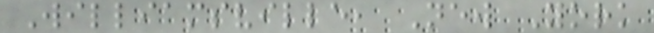Williamsville, New York
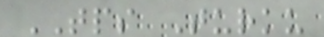TPS Turku
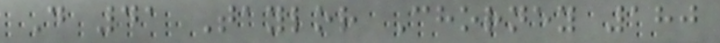D 41 Taylor Chorney 180
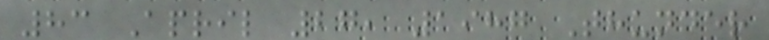83 April 27, 1987 Thunder
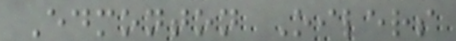Edmonton Oilers
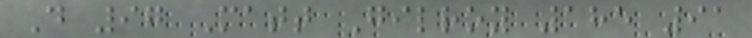D 97 Matt Gilroy 185 91
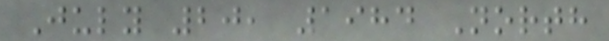July 20, 1984 North
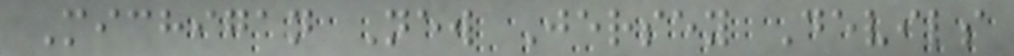Michigan New Jersey Devils
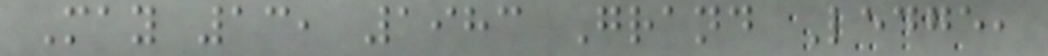May 13, 1983 Grand Ledge,
